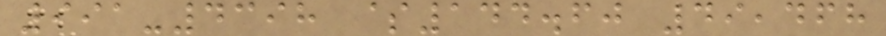991-4398 $144.60 49,468
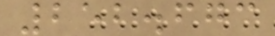252.673
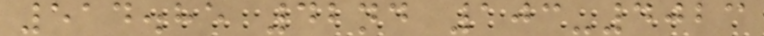514.85 42nd 103-4023
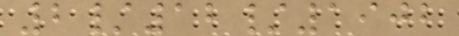2/12/1902
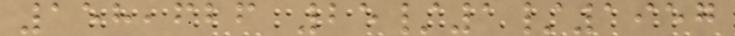158,626 25/1/1957
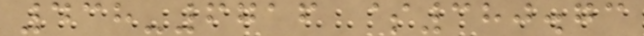438-6716 $380.73
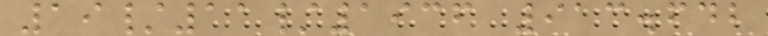19/11/1936 913.642
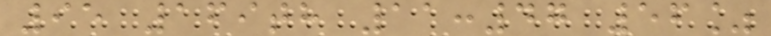95 169th 11:47 56%
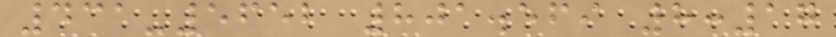431-5652 801.569 8:17
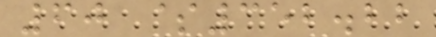60 $352.22
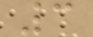3
